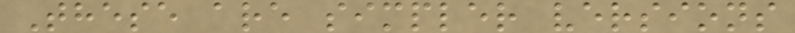These are simpler versions
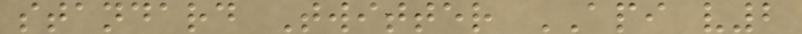standard Twitter API v2
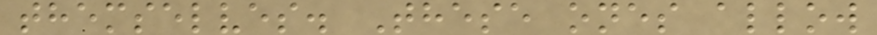themselves. These ones allow
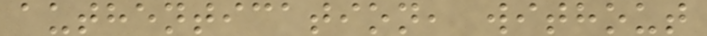authentication, without
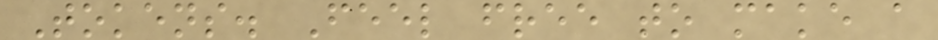Tokens. Feel free to make a
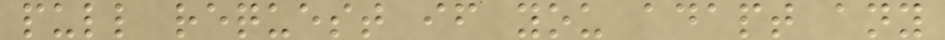pull request if you adapt any
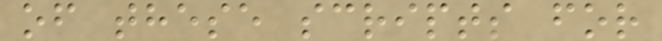of these scripts for
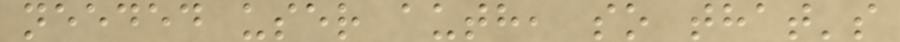needed user auth, so that's
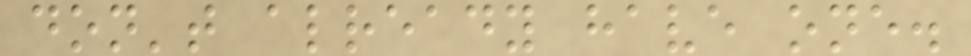don't already have one.
